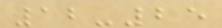12-25
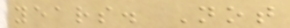years. Not
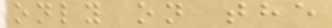only on the
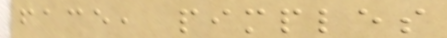face, pimples
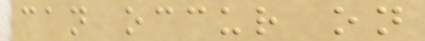can occur on
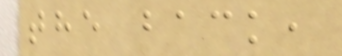the back,
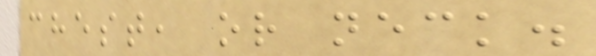chest, or neck.
